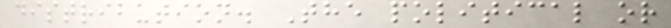distribution. The political or
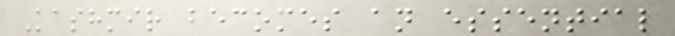Kashmir becomes an essential
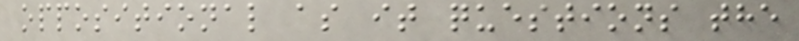oppositional as it questions the
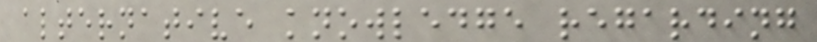alternative knowledge regarding
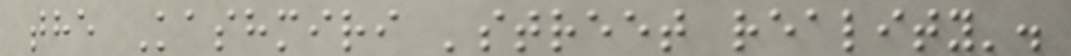the Kashmiri 'street reality'.
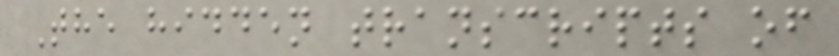The hidden transcripts of
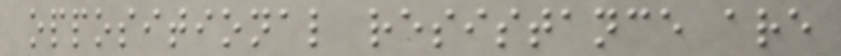oppositional resistance are
